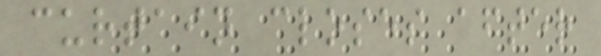curtain closes after
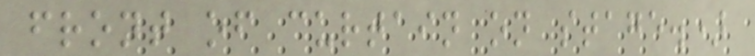front of curtain on stage.)
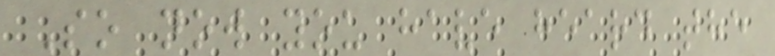So now you have heard the
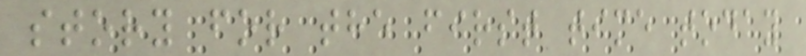story for the first time today
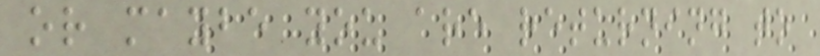or maybe you are returning to
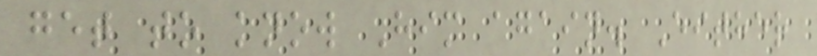get to know Him again. Either
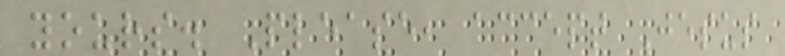yours. Please, accept Jesus
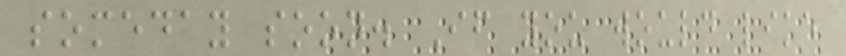someday soon. If you would like
